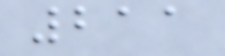211
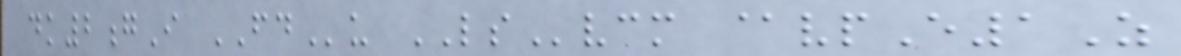dk2gI FDu LSvcm @vpE1Z
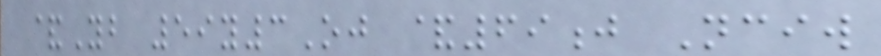&Yb 59y3Oj &69j Nciw
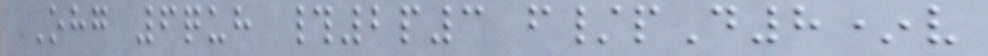Ohg 6quh #2p3 f/pD8*v
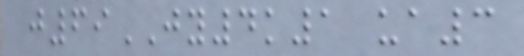j69JY4k1 ua3
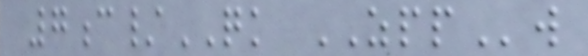7c/QK ZPPw
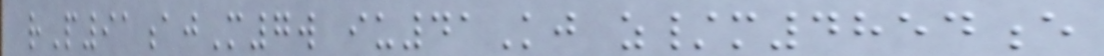rP91ajM7w iu41Kj z/m4854e
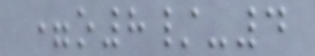=o8/-4
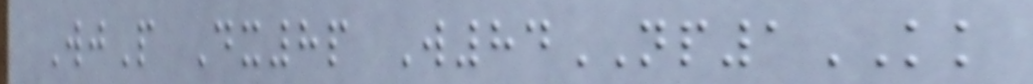WjP Dx8p W84NP1KK
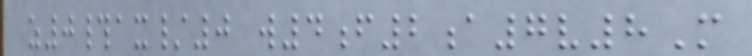z0#ax/0 w4f2a7v8M
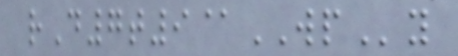rD7t9@WPy
